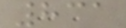831
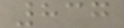837
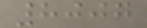8007
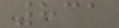831
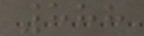888
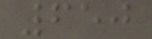650
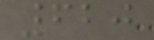620
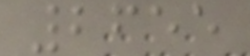2655
